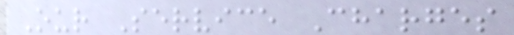Our Service Charges
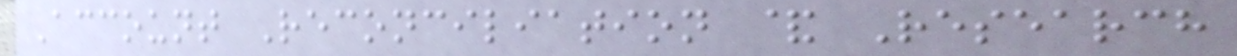Account Reconciliation & Research
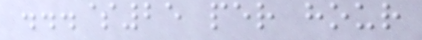...$25 per hour
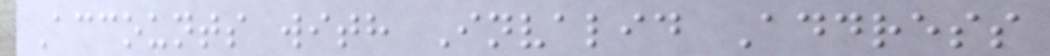Accounts with Invalid Address
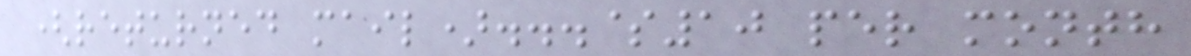(returned mail)...$10 per month
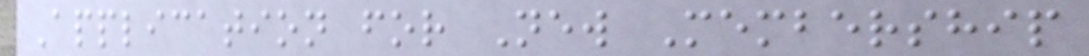Application for New Membership
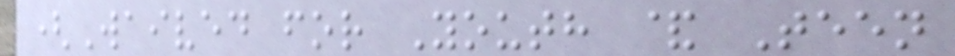(Waived for Youth & Teen
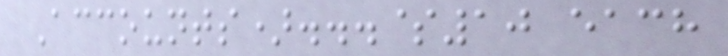Accounts)...$10 each
